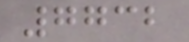7732
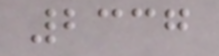2337
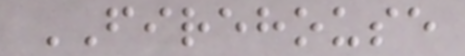FIREHOUSE
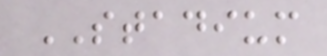STADIUM
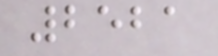2521
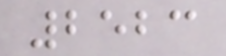2523
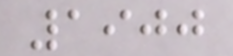1900
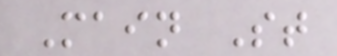Main St
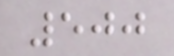500
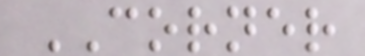CORNER
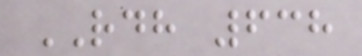RDH 638
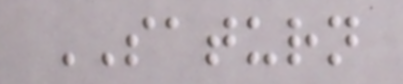SATURN
